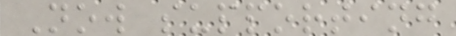Now supporting
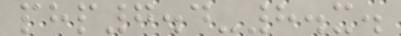php7.4-8.x.
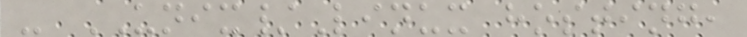- UNIX/Linux hosting,
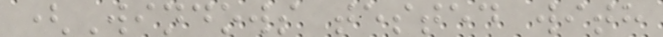(Windows tested with
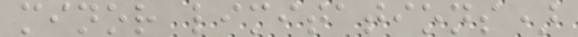minor limitations)
